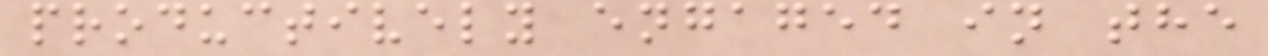productively engaged in the
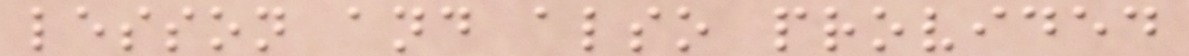lesson and also provided
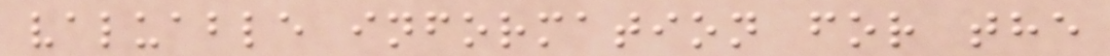valuable information for the
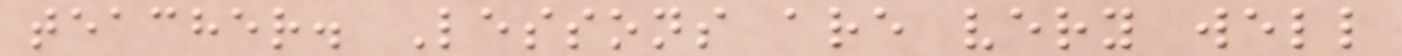teacher. Lessons are very well
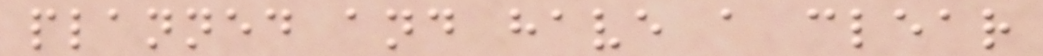planned and have a clear
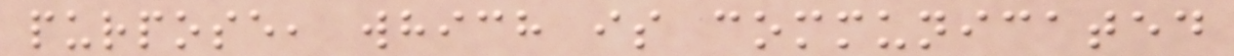purpose, which is communicated
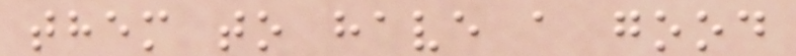them to have a good
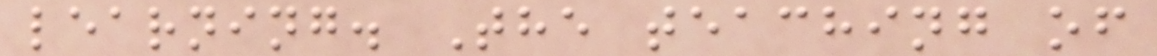learning. The teaching of
